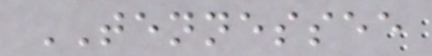TENNESSEE
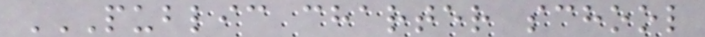PUBLIC CHARTER SCHOOL
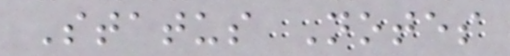Status Notes
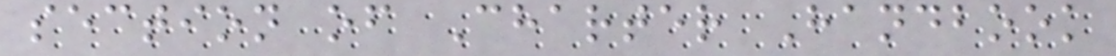section of Charter Handbook
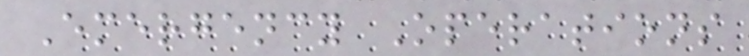Emergency Operations
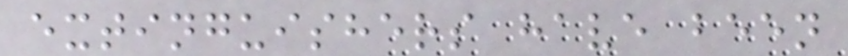extinguishers have been
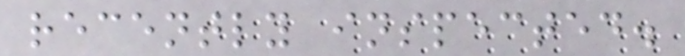recently inspected.
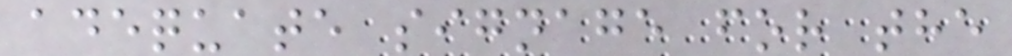adequate signage for the
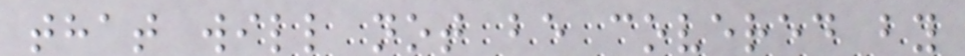that will not be covered by
